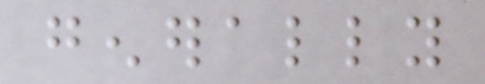generally
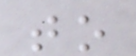to
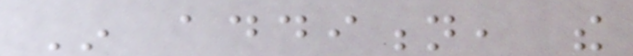In addition, the
